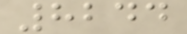8244
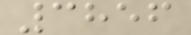3856
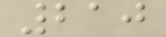210
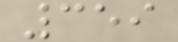359
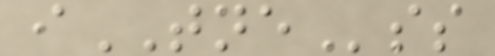iTNEss
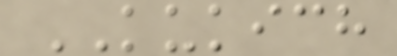KUKICH
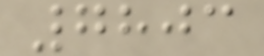7803
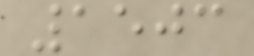1503
